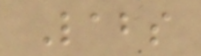Labs
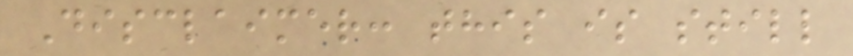Disclaimer: this is still
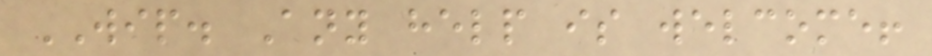WIP. Any help is welcome!
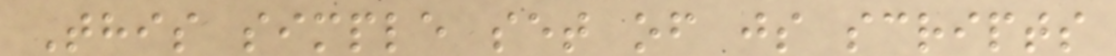This simple set of js scripts
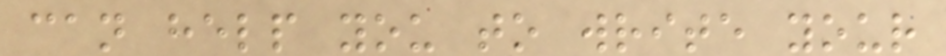can help you to write your
